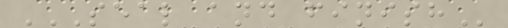SEAL AND FINISH
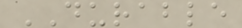DURABLE
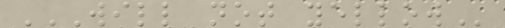WILL NOT YELLOW
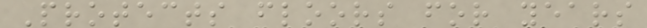Protects floors for years
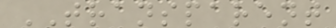TRANSPARENT
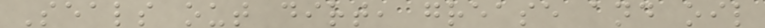Seals out dirt, grease and oil
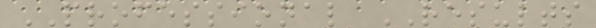PROFESSIONAL RESULTS
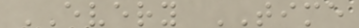EVERY TIME
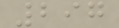297
